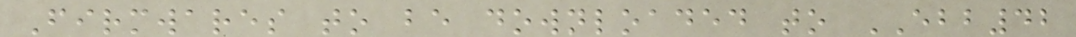Firmwares to be downloaded to EBB42
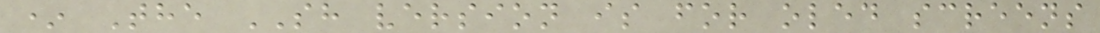* The SH version is for oled screens
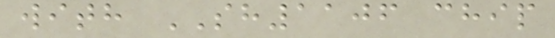with SH1106 chip
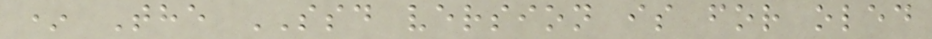* The SSD version is for oled
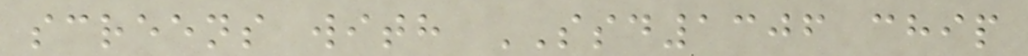screens with SSD1306 chip
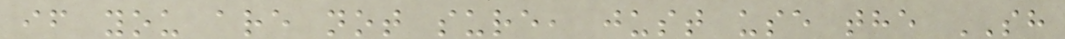if you are not sure, just use the SH
